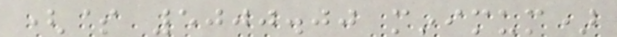($ 5000.00 minimum)
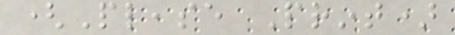(Please Print)
